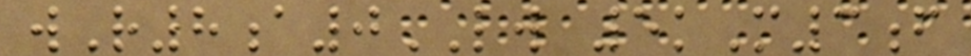wR8a0LW 5kM3f
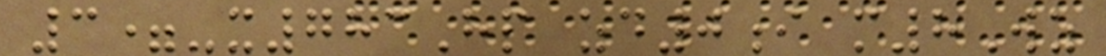3=-x783Hp zd0i m8Wz
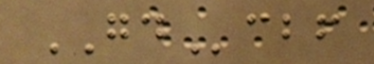GDcbf
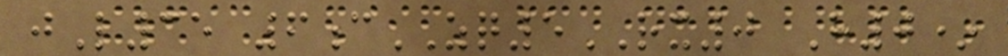jL35 6cZQ5RX0 H0*
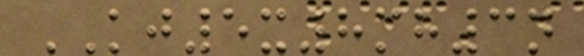KJ5x8mh3n
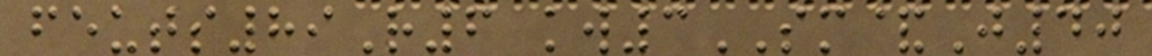feuts89R6 kw3SM&J40
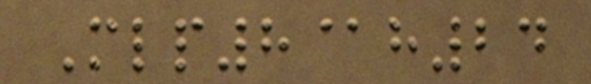Mlp8@h24
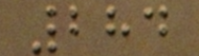284
